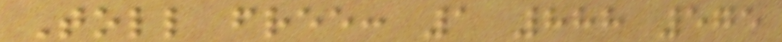Toll free: 1 888 575
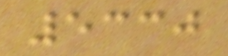5330
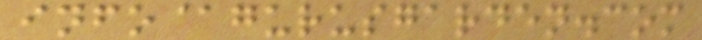info@gurusgarden.com
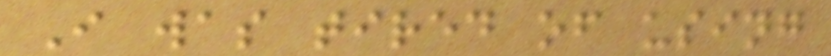I was tired of using
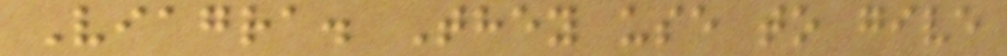Viagra. They use to give
